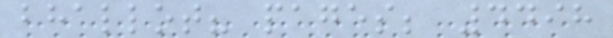bhallot? pages; 4498
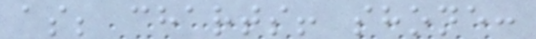as; charts! shone:
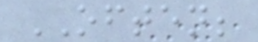OFTEN;
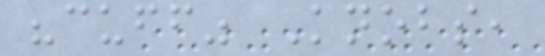"cuff" Knobs,
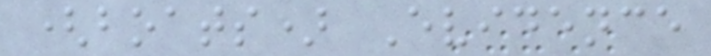(boats) Evidence
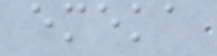emeka
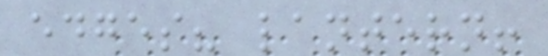edges? lantern!
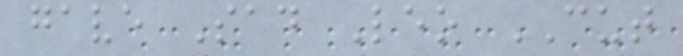gave Sad Leo CUT
